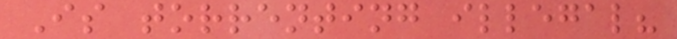Is torrenting illegal?
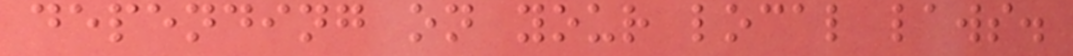depending on your local laws.
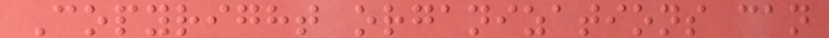Copyright organizations can
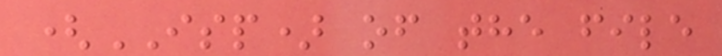(ISP) of the file
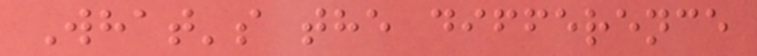What's the difference
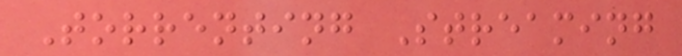Torrenting Streaming
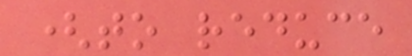(to reduce
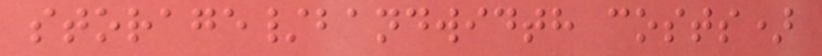storage/bandwidth costs)
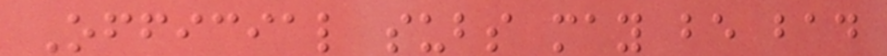Official subs may be bad
